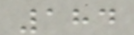184
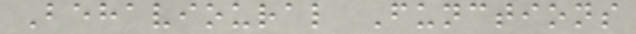Behavioural Functions
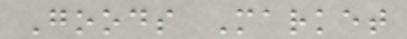Goods Market
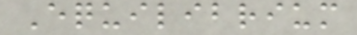Equilibrium
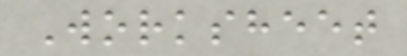Worksheet
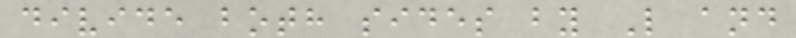divide both sides by L and
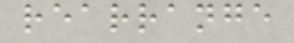rearrange
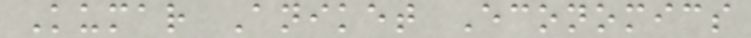Kumar Aniket Economics
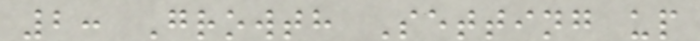2: Growth Setting up
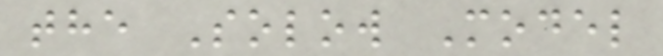the Solow Model
